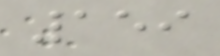159
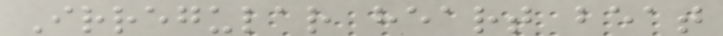Irregular heart beat
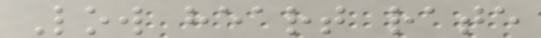Low heart rate
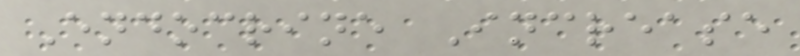Endocrine Increase
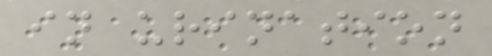in urination
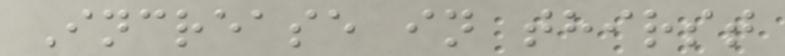Increase in thirst
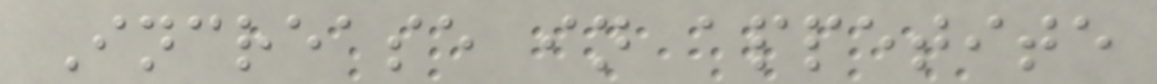Increase in appetite
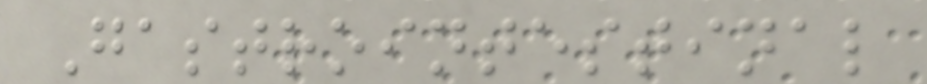Gastrointestinal
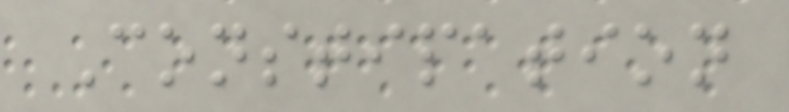Constipation
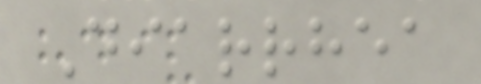Diarrhea
